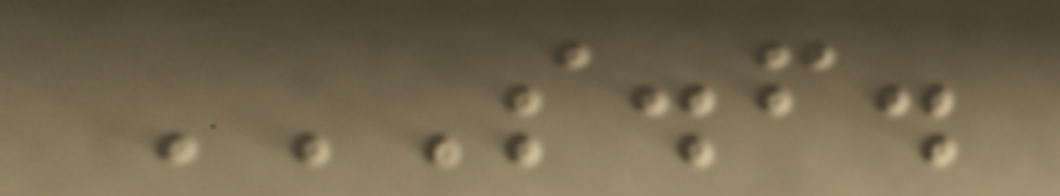S.F.
